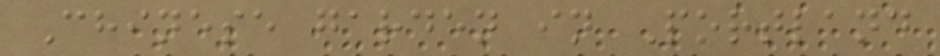Chinese garden in Portland
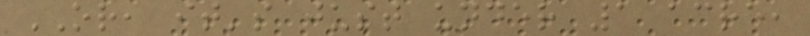OR, it's just under 1 acre,
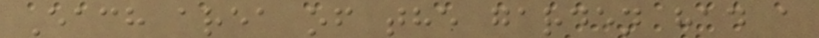Each area of the garden had a
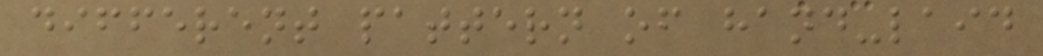different pattern of hand-laid
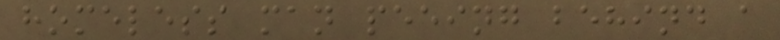homeless man peeing behind a
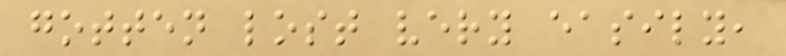gotten lost very easily,
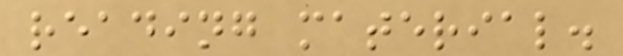reading material.
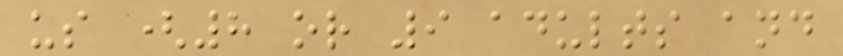us (8 or 9 adults and
